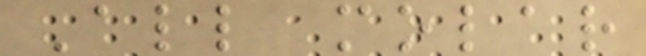All molar
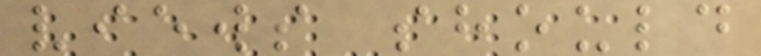views should
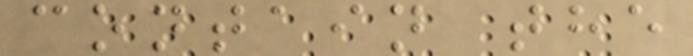contain the
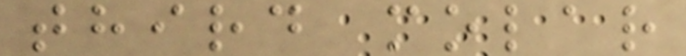third molar
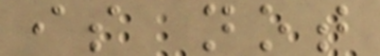is not
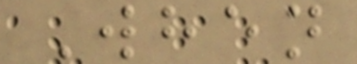When
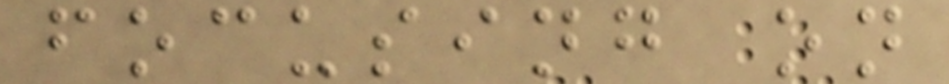focusing on
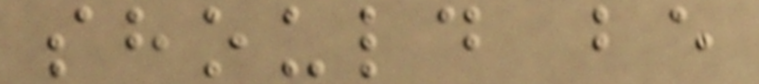should be
